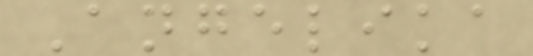Angelika
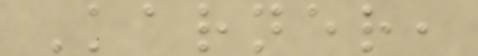Karner,
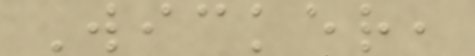Wicker,
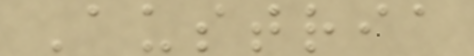Austria
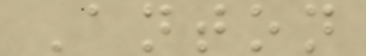Anton
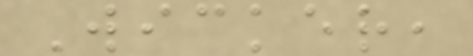Wicker,
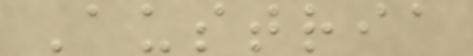Austria
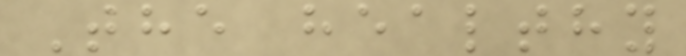The healthy
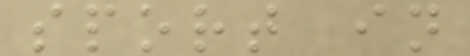sport in
